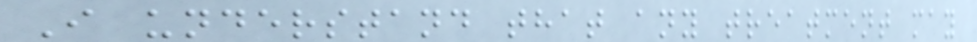I understand that any treatment may
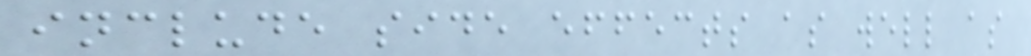include side effects as well as
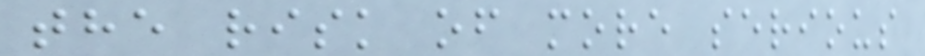the risk of more serious
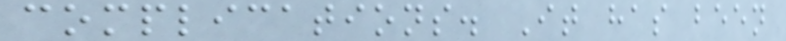complications. It has been
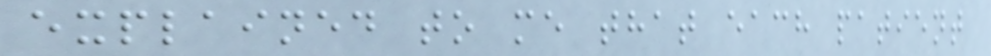explained to me that each patient
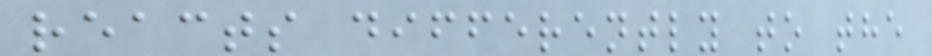reacts differently to the
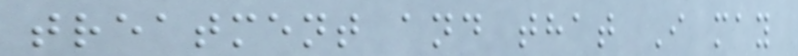treatment and that I may
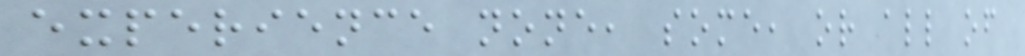experience none, some, or all of
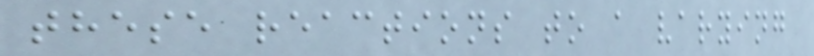these reactions to a varying
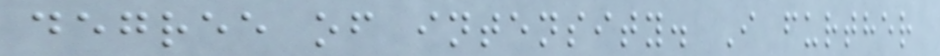degree of intensity. I further
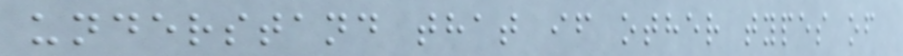understand that if other types of
